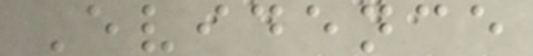Evidence
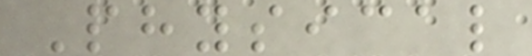Physical
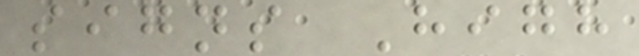signs High
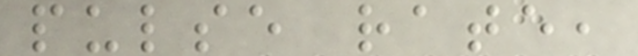pulse rate,
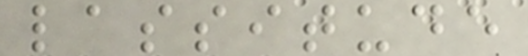lassitude
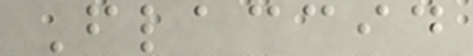Flaccid
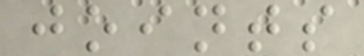joints
